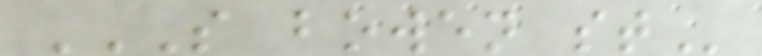S BOWEN ST
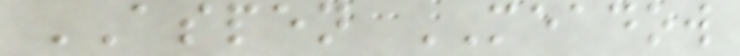ASPEN MEADOW
